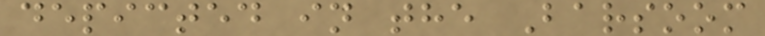depicted in the Barsoom
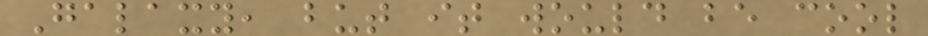Galaxy, but it would be cool
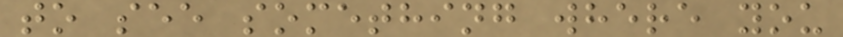to see something where you
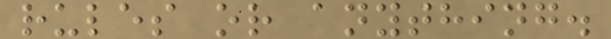rules or anything.
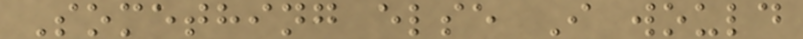Something else I would
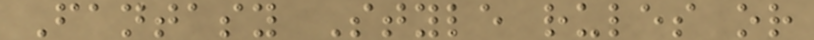Fantasy Style rules or
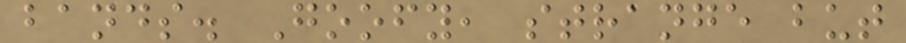bands. Goofy, strange but
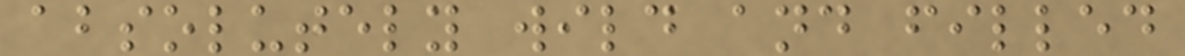absolutely wild and filled
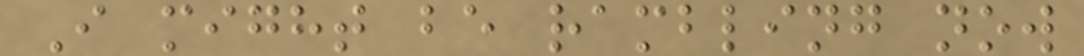I might be rambling now
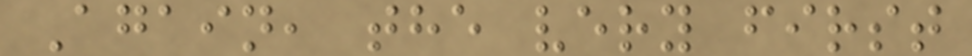Again, the very first
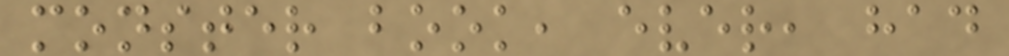monster book, ever, had
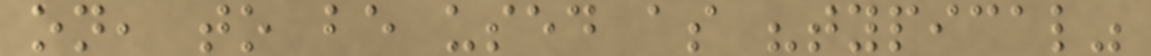on, to be used as "typical"
